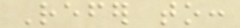Refer to:
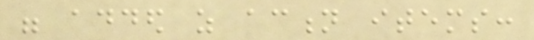were added as action items:
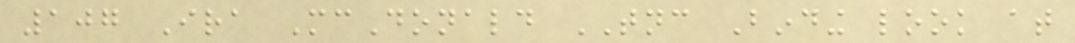107 Ira McDonald TNC Binding look at
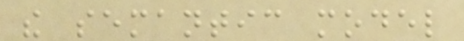the semantic model
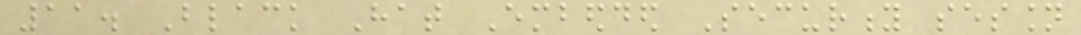11. Black Hat Embedded Security session
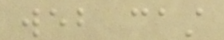web cast
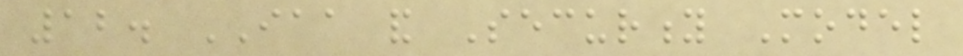12. IAA and Security Model
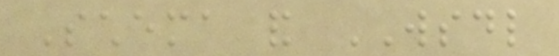Schema and WSDL
